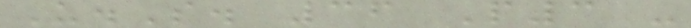U.S. 36 P3 -
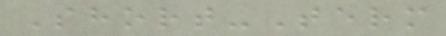Short-Term
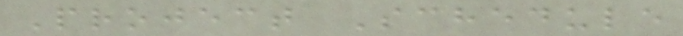Project Schedule
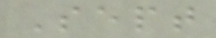Sept
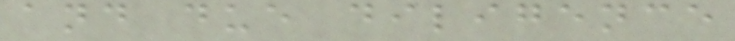and due diligence
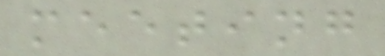meeting
